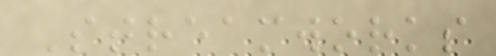Streamworks
